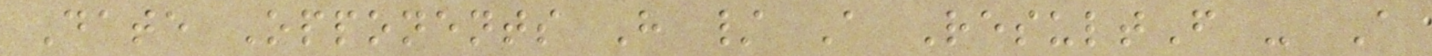Date Opponents H / A ResultF - A
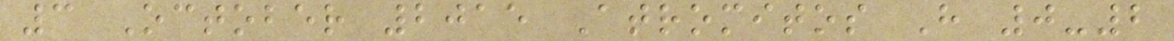3 October 2015 Atromitos H 0-2
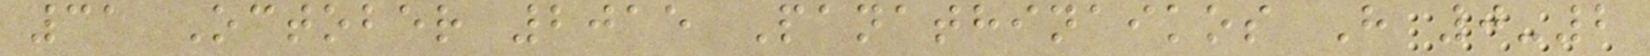31 October 2015 Panathinaikos H 0-2
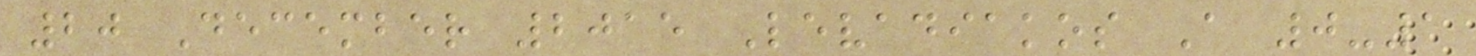20 December 2015 Levadiakos A 0-1
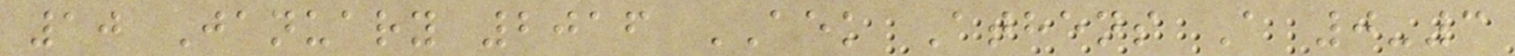10 January 2016 AEK Athens A 0-3
